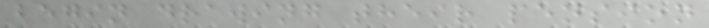begin drawing their pension
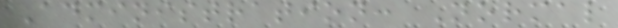Administration: Normal
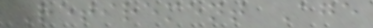Retirement Age
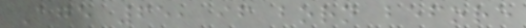Age 65, if born before
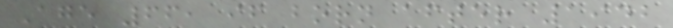Age 66, if born after 1942
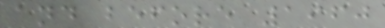and before 1960
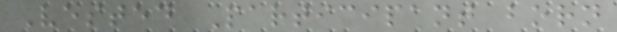Vested Participant born
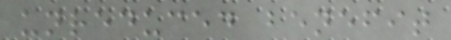unreduced benefit
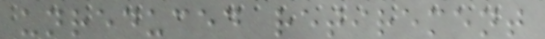unreduced retirement
